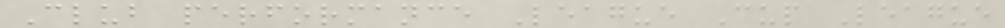Club performance League Cup League
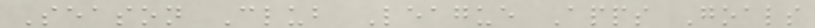Season Club League Apps Goals
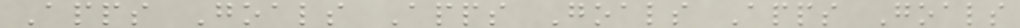Apps Goals Apps Goals Apps Goals
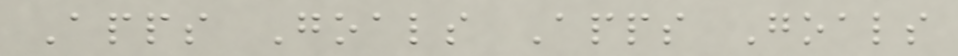Apps Goals Apps Goals
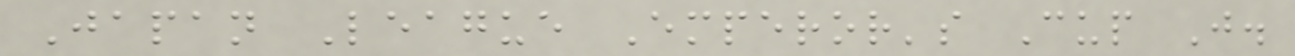Japan League Emperor's Cup J.
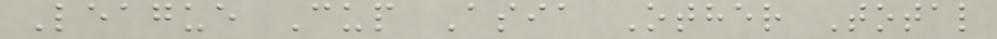League Cup Asia Other Total
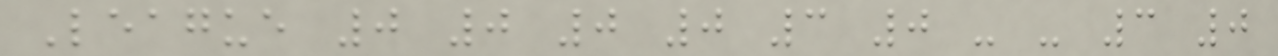League 0 0 0 0 3 0 - - 3 0
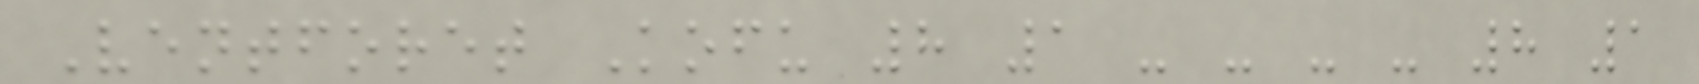Ventforet Kofu 8 1 - - - - 8 1
